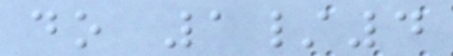do 1/4
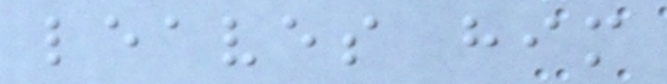leaves him
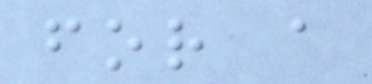for a
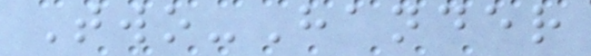Two-Hander
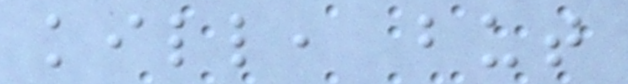kill, but
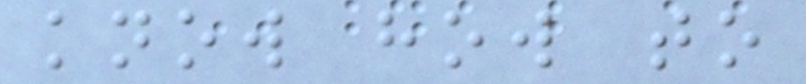know how to
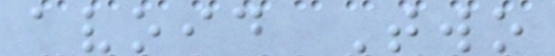avoid Two
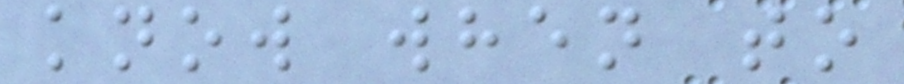know when to
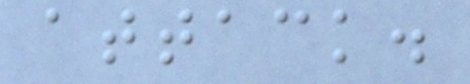attack.
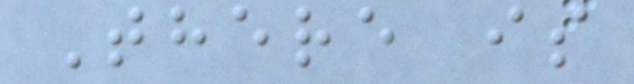There is
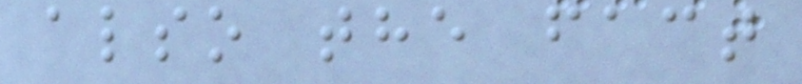also the fact
